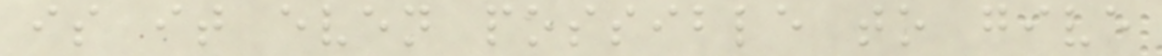is it even possible to give
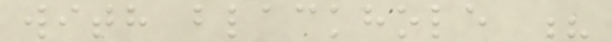with blackhole ?
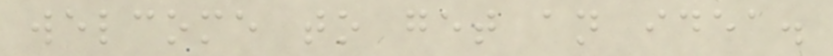welcome to get an idea.
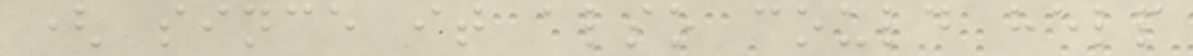( since it also could help
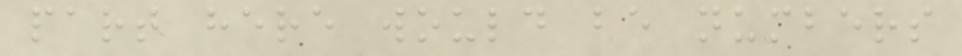part here would be numbers
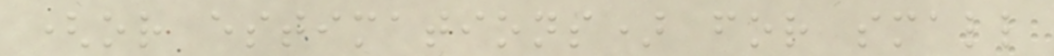(or estimations) for small
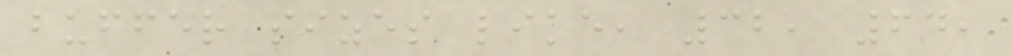buffer sizes like, 32, 64,
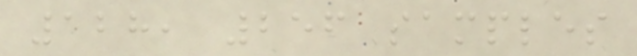128, 256 samples
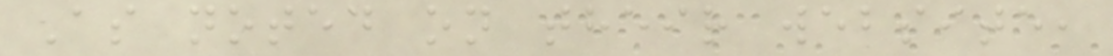As noted on their website,
